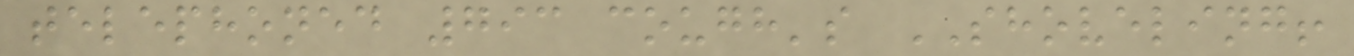telephoned 793 cough's SHOVELING!
